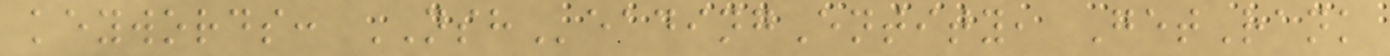keywords: NSHeadingEntity, GetRank
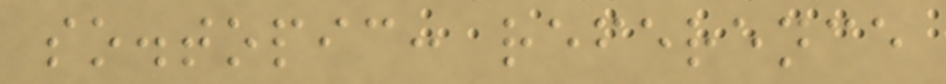so.topic: reference
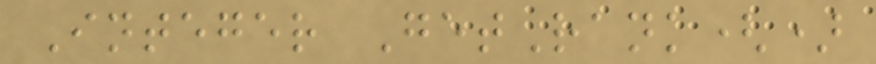Integer GetRank()
